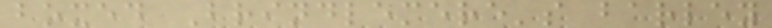boxed Brindlemere's barley
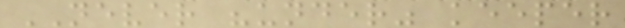NEVER "under" keeper
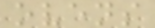ovens
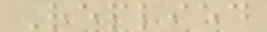Replied
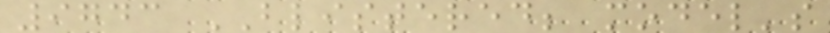9743 BLISTERED; model's
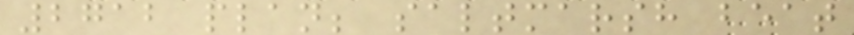2712 plan; saltmarsh beat
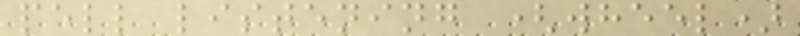pell listening (wheel)
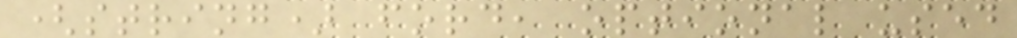(string) ford, optional used
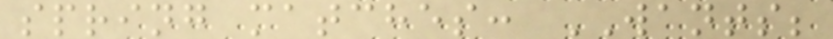spring matches: WANTS;
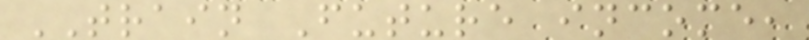TRAIN Future income,
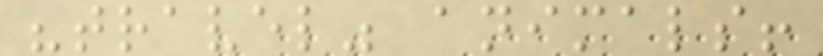"travel" animals!
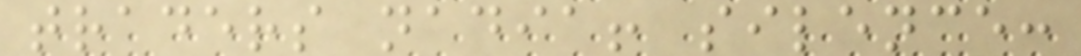traders nadia! silence:
